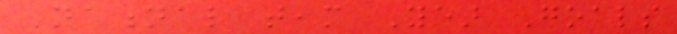National team Year Goals
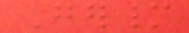Germany
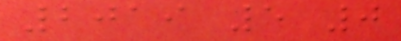2019 5 0
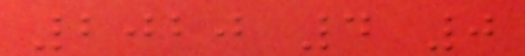2020 4 0
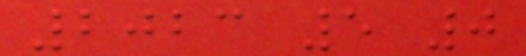2023 5 0
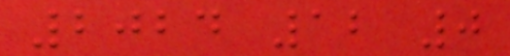2024 12 0
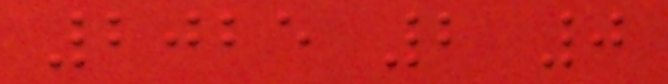2025 2 0
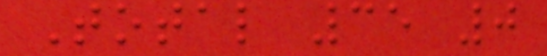Total 35 0
